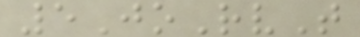5JoRvT
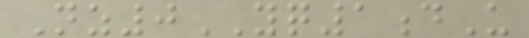Nz0YQ1dU
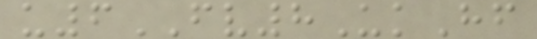u6FV8UkHf
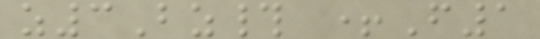z3Bz# +F1
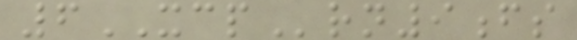6XCPrn9fs
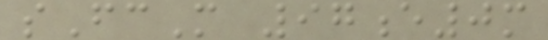sFcM 97e0m
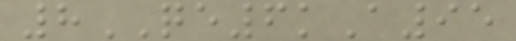8QE6kA95
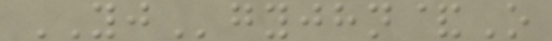YJgyjhn&O
